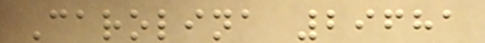Carolina 29681
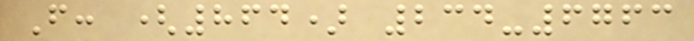F: (864) 234-6763
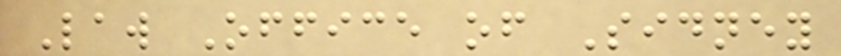Law Office of Sidney
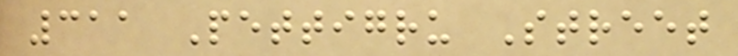311 Pettigru Street
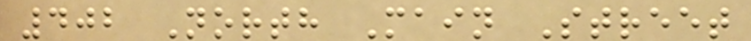402 North Main Street
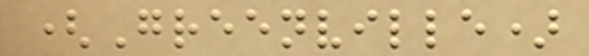(Greenville)
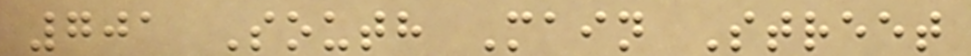701 South Main Street
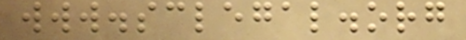www.sclegal.org
